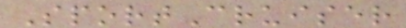SportCruiser
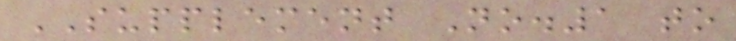SUPPLEMENT No.1 to
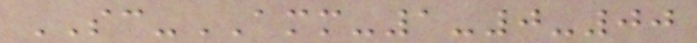SC-AMM-1-0-00
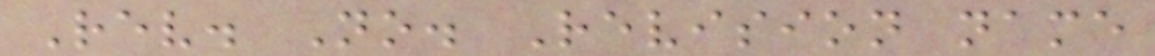Rev. No. Revision name
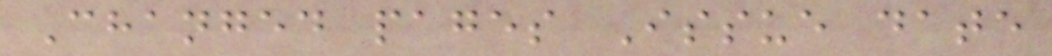Changed pages Issue date
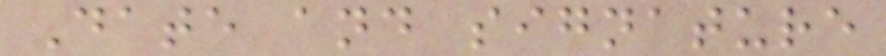Date and signature
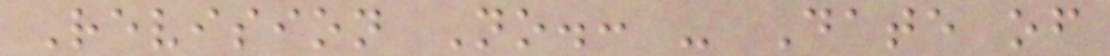Revision No.: - Date of
